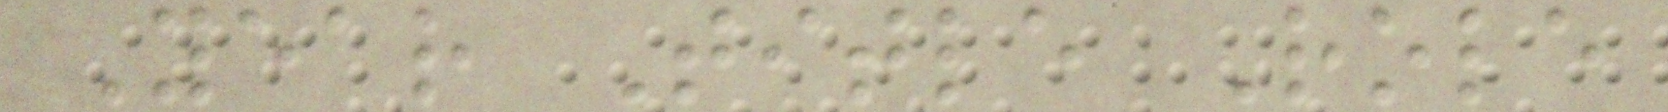Year Title Role
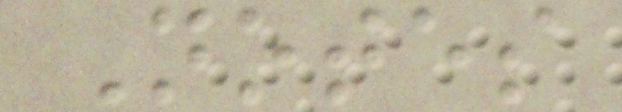Notes
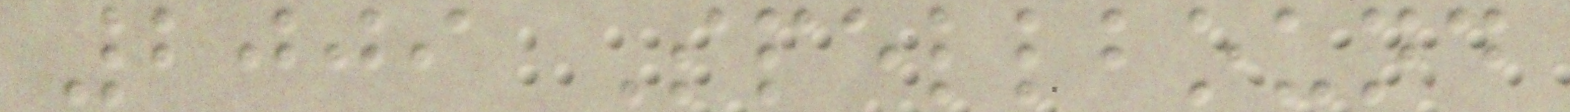2009 Spellbound
